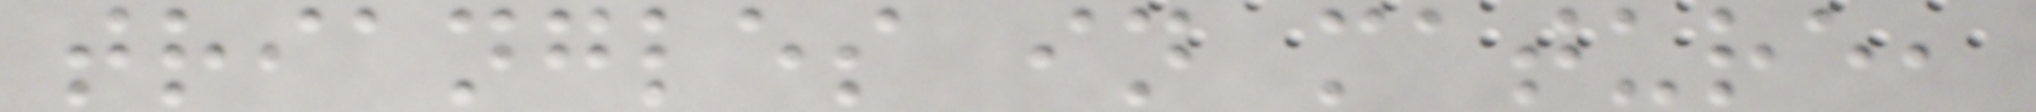triangles in mature,
